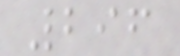296
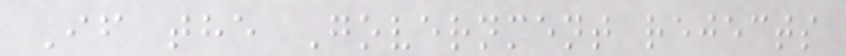If the Government rejects
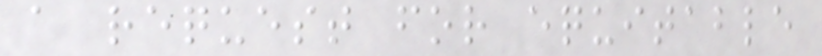a request for equitable
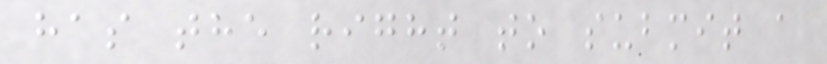has the right to submit a
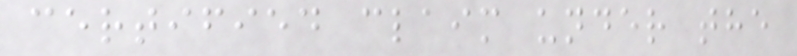certified claim under the
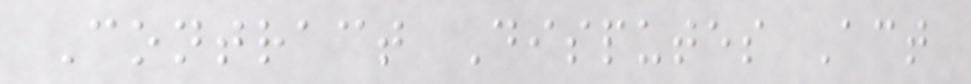Contract Disputes Act
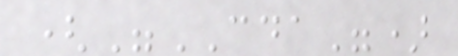("CDA")
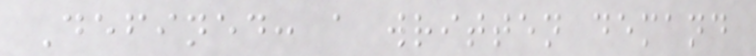Defined: a written demand
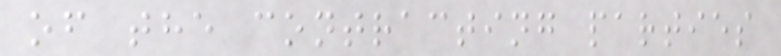of the contracting parties
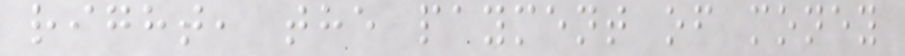right, the payment of money
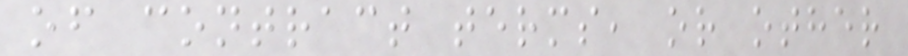of contract terms, or other
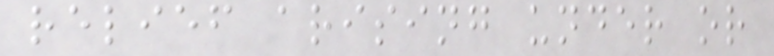relief arising under or
